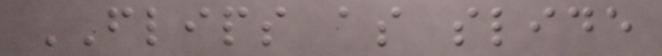FLIPS as slide
